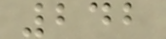242
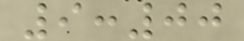9:00
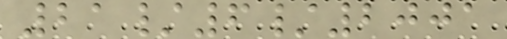21/6/2001
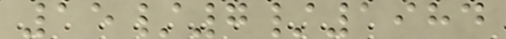15/7/1984
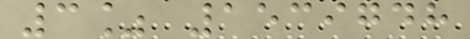3% 1539748
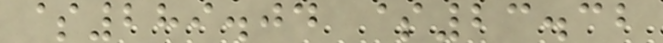$289.04 $23.32
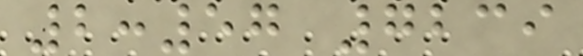2:57 7239
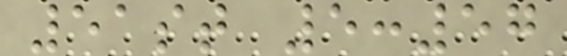51st 5:57
